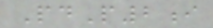PdP2i
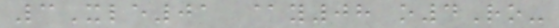3Xle01 @y08 o4Ro-
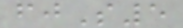fjS5
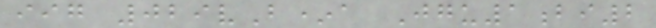iig 029vB*a Jgu1bi2
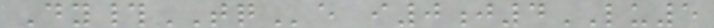Dy#TQe i0j4LU5
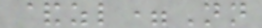&zl=Nn
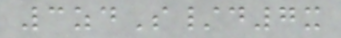3zdS/d7x
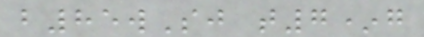b85wSj t7*g
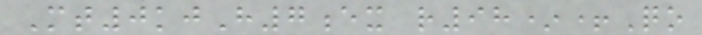Mt0kjH7ex r98*+Qo
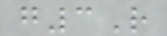g3R
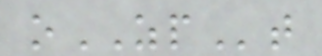oZPt
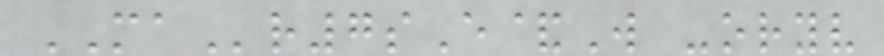MAr7sE&W -oryv
